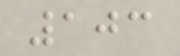103
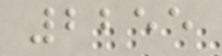2255
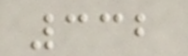332
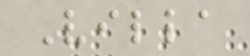Villa
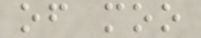of moo
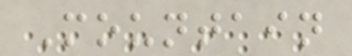Mountain
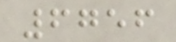6756
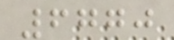6770
